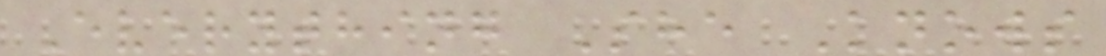Everything She Knows
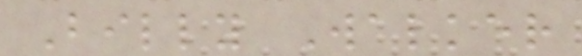Billy Walker
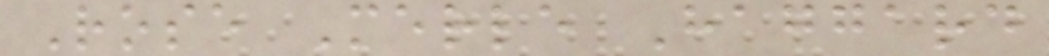Rose Merle Haggard
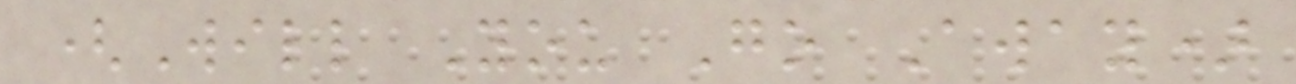(Will You Go Away)
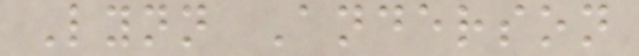Lynn Anderson
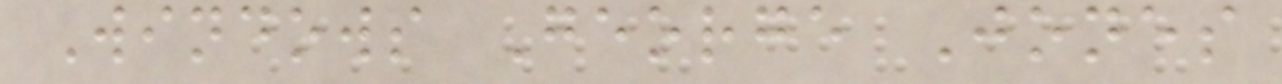Windows George Jones
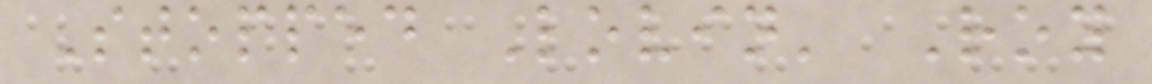Stopped Lovin' Roy
